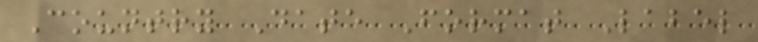Country Date Format Label
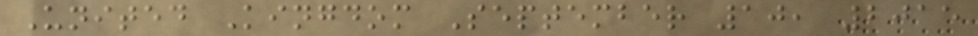United Kingdom September 10, 2015
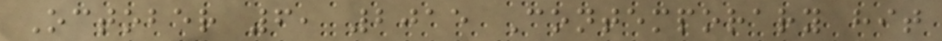October 6, 2015 Contemporary hit
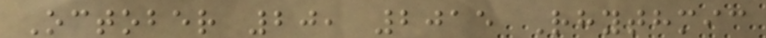October 20, 2015 Rhythmic
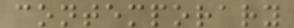contemporary
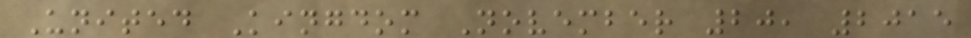United Kingdom November 20, 2015
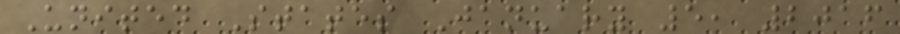United States January 5, 2016
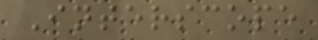Interscope
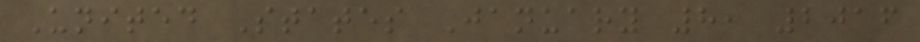United States January 8, 2016
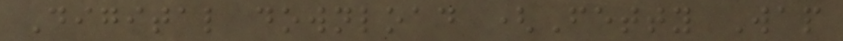Digital download (Fetty Wap
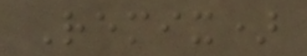Remix)
